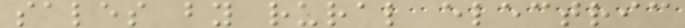sales by rural electric
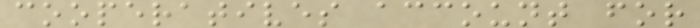cooperatives account for
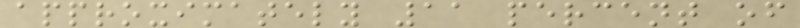approximately 11 percent of
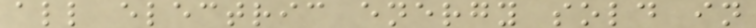all electric energy sold in
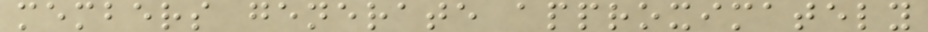members generate approximately
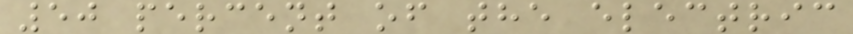50 percent of the electric
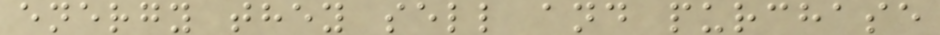energy they sell and purchase
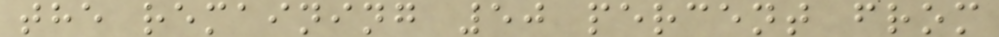the remaining 50 percent from
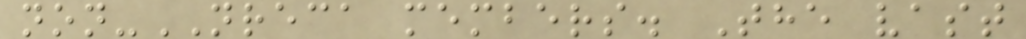non-NRECA members. The vast
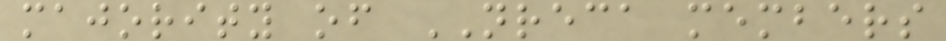majority of NRECA members
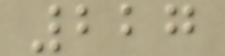227
